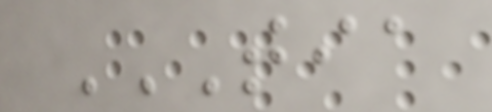TIA
